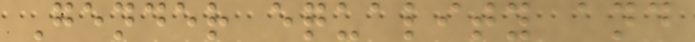Gender equality and
